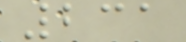231
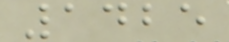1425
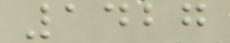1427
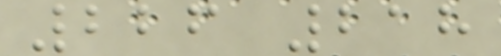226 218
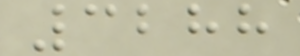3288
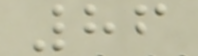86
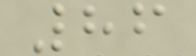86
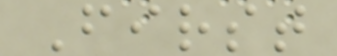First
